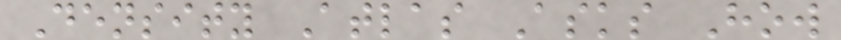Density Atlas Asks How
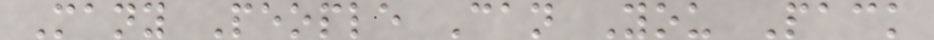Many People Can You Pack
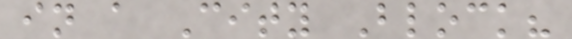in a City Block?
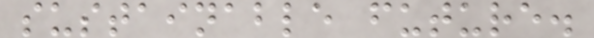sustainable future.
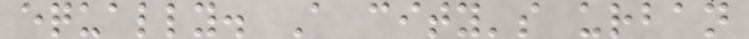equally. A city's urban
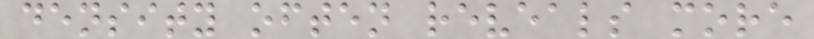density often reveals more
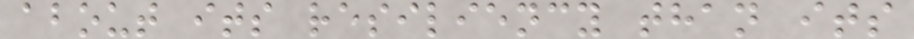about its resiliency than its
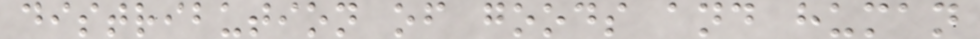distribution of goods and human
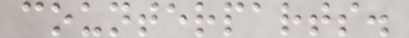counterparts.
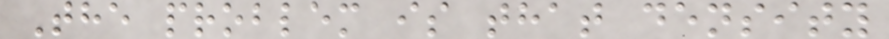The problem is that density
